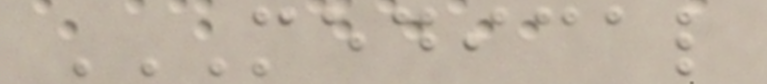MEDICAL
